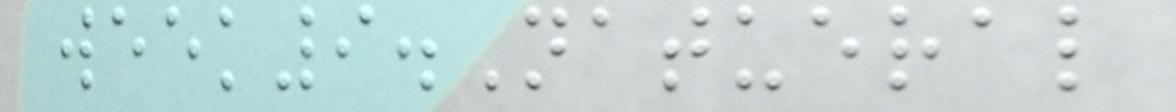week9.Natueral
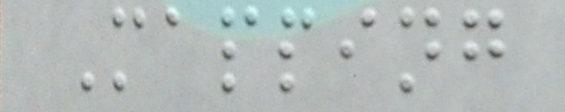Mapping
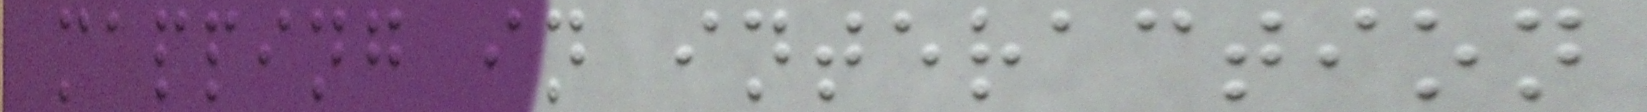mapping in interaction
